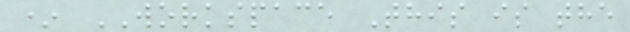* WORKSPACE This is the
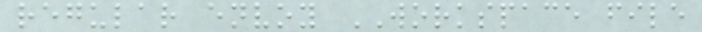regular envoy WORKSPACE file
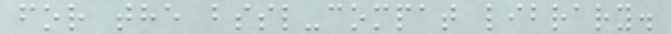for the bssl-compat library.
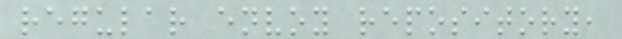regular envoy repository,
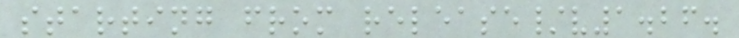starting from release/v1.26.
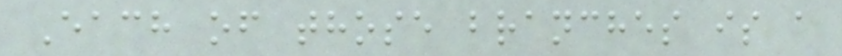Each of those branches is a
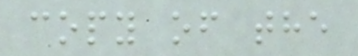copy of the
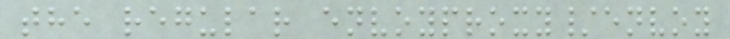the regular envoyproxy/envoy
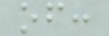of:
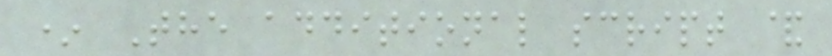* The additional script &
